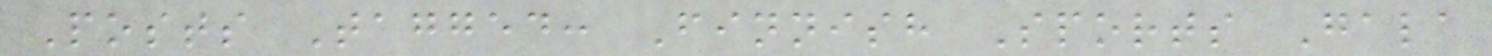Posts Tagged: Finnish Sports Gala
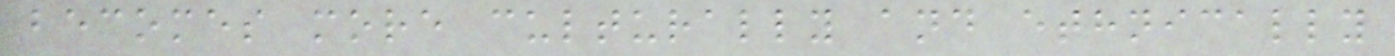becomes more culturally and ethnically
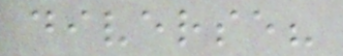diverse?
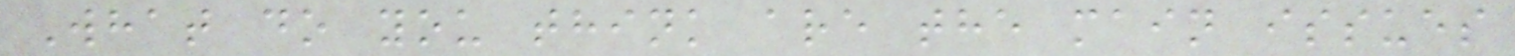What do you think are the main issues
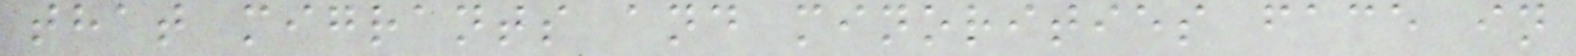that migrants and minorities face in
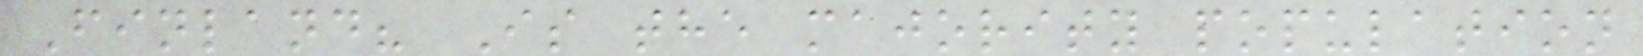Finland? Is the majority population
